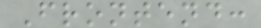Frontend:
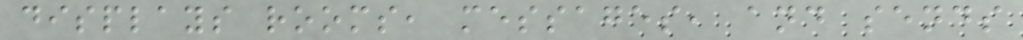displays rooms, messages, and sends
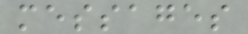messages
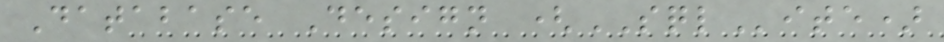Database Design (SQLite)
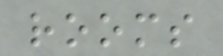rooms
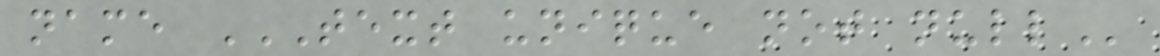name TEXT UNIQUE NOT NULL
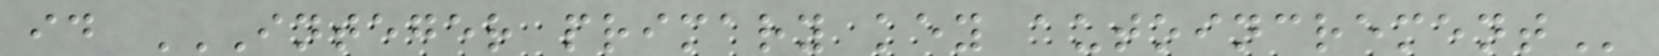id INTEGER PRIMARY KEY AUTOINCREMENT
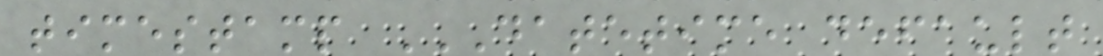timestamp DATETIME DEFAULT
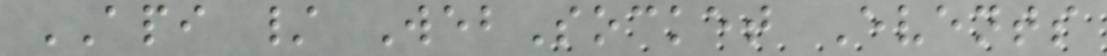API / WebSocket Events
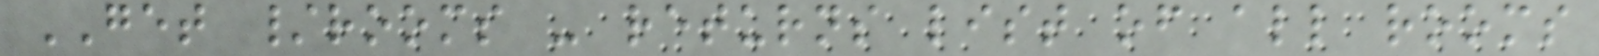GET /rooms - returns list of all rooms
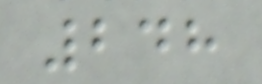248
